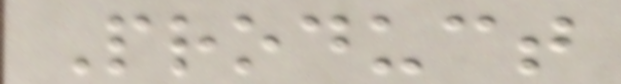Product
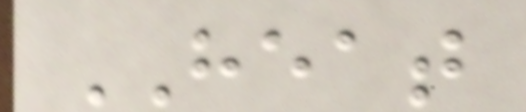HEAT
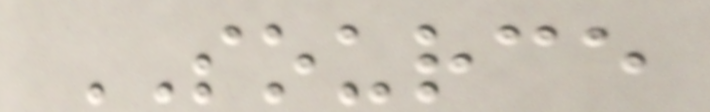SOURCE
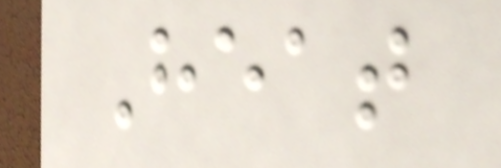Heat
